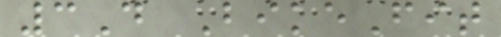3D BikeFit
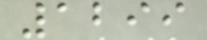1299
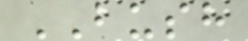BUSH
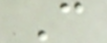C
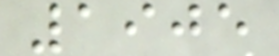1905
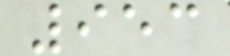953
